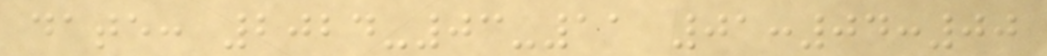date: 2024-03-11 01:04:00
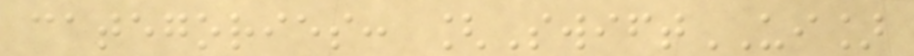categories: [SwiftUI]
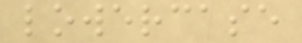lowercase
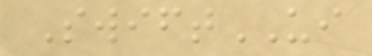SwiftUI
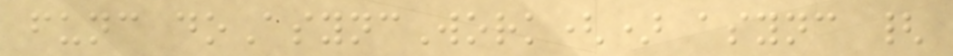func doAsyncWork() async {
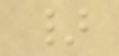}
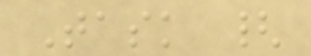Task {
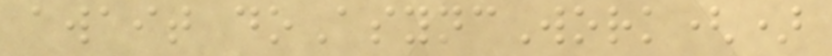await doAsyncWork()
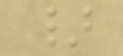}
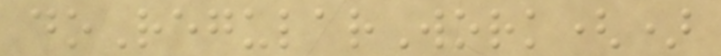doRegularWork()
